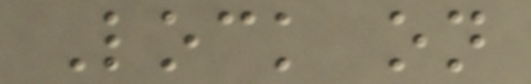Lock on
